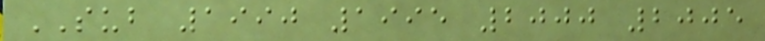SUB 1990 1995 2000 2005
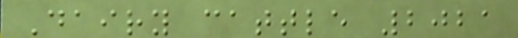Dairy cattle 2021
